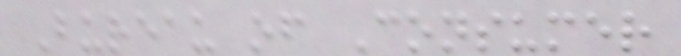Bureau of Consumer
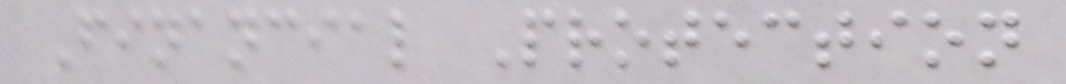Financial Protection
